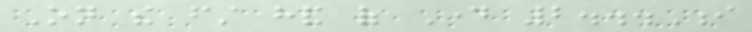On the first hand of Day 2...I
